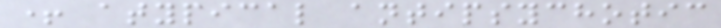+ atypical antipsychotic
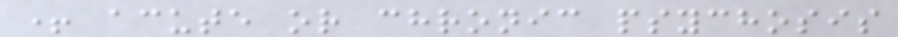+ acute or chronic psychosis
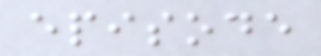episode
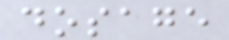dosage
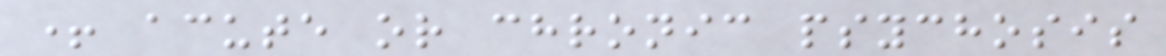+ acute or chronic psychosis
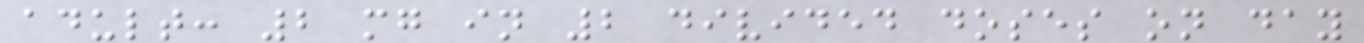adult: 2 mg in 2 divided doses on day
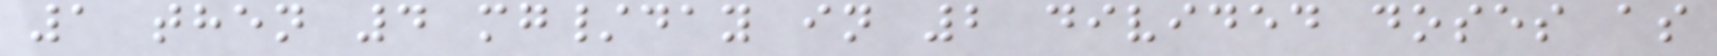1 then 4 mg/day in 2 divided doses as
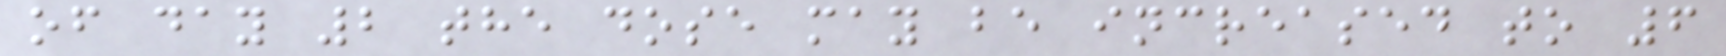of day 2 the dose may be increased to 6
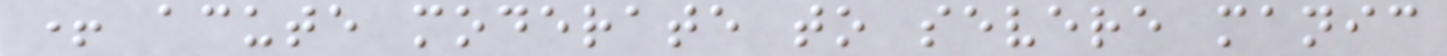+ acute moderate to severe manic
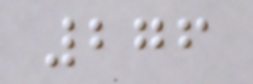276
